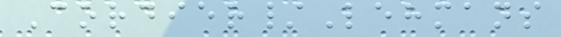Cordier/Lehmans
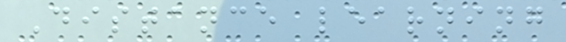Distance learning
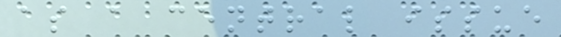as a central issue
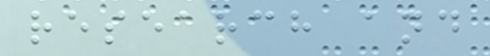research and
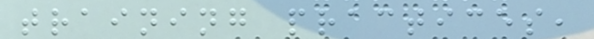training practices,
